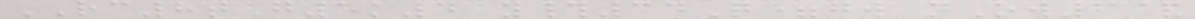RC8tG5k4 y#34Q=gw nOw6&
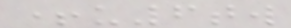+u6tw
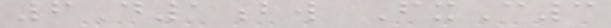6D1bw FxC3
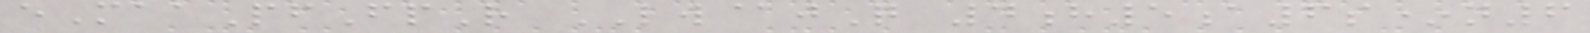eMaaPfFpR LW@jQ 4h5a6s*n6
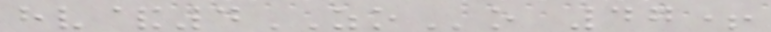hv&4ZOo 47+
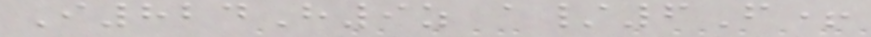I824H9z a/6F+
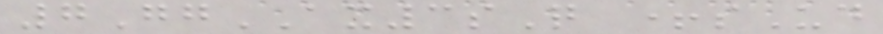7GgAX3sQ +sUd
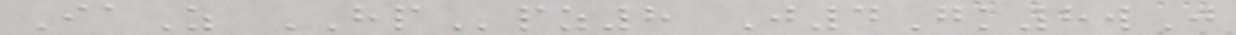IaZ HPpz8 J4Gk8wJ
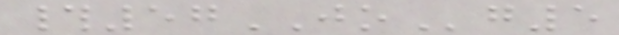#57JOg5
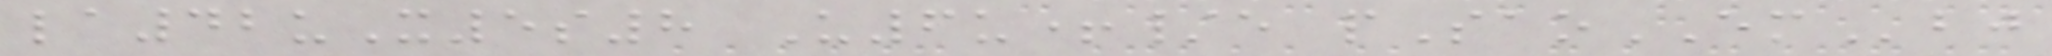la42uX5s8 U6u+/e pSaoEMbj
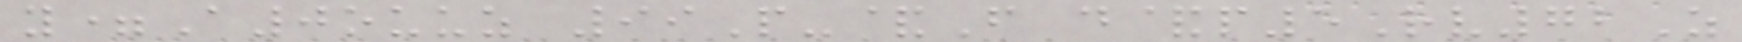y=A0ouuz 99P-&F d&p5Rv72Z
